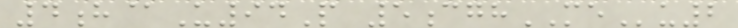4h@U94P 5cghMEu2
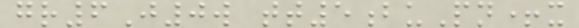gr6J0w tt5buPn+x
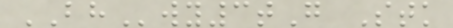BHwy3tG Stk
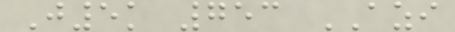J5k 753 AZI
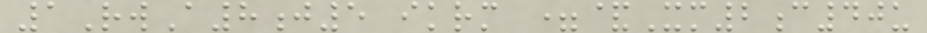1RwA8j5 ikrm =&Xm2c40u
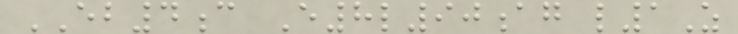EB4c E8l90ag l1Z
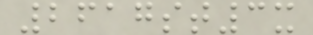2617st3x
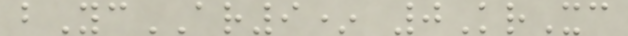bYcAR9* 0KrXc
